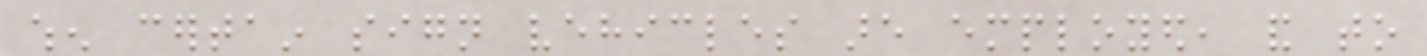when certain sign vehicles are employed, and to
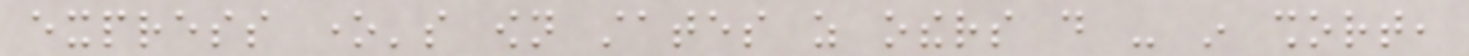express one's own states as others do - in short,
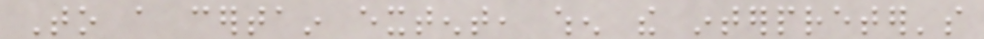To a certain extent, when the interpreter's
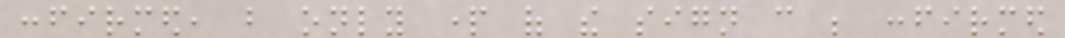confirmed, but only part of the sign can be confirmed
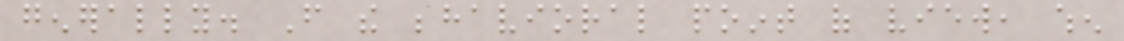generally. From the behavioral point of view, when
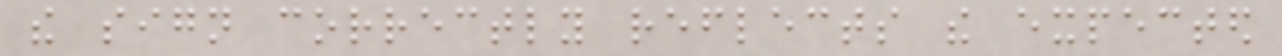the sign correctly reflects the expected
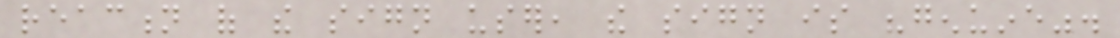reaction of the sign user, the sign is "genuine".
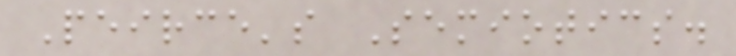Peirce's Semiotics.
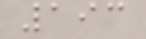193
